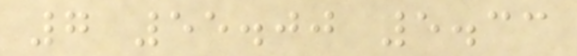7 55.00 5.33
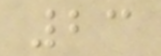23
